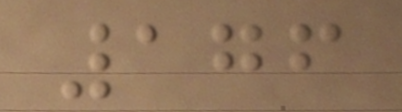176
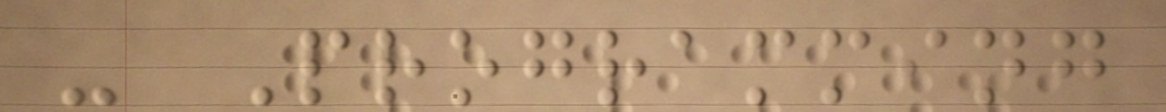- Programming
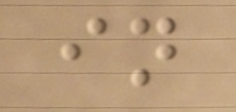in
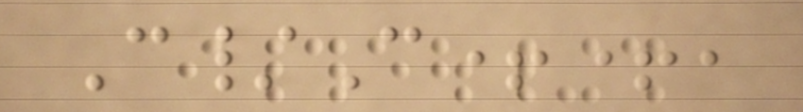C/C++,
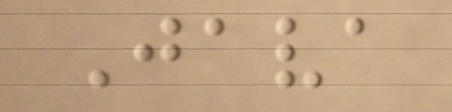Java
